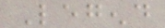Legend
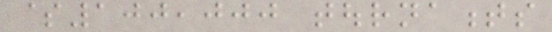$100,000 tournaments
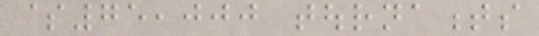$75,000 tournaments
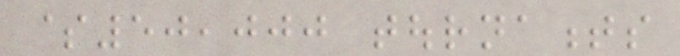$50,000 tournaments
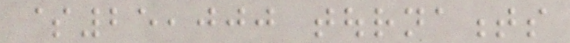$25,000 tournaments
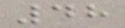48
